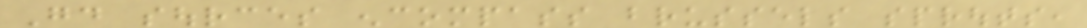Good sources encompass brussels sprouts,
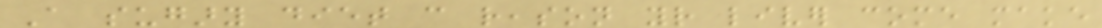A sugary diet can reason your liver come make
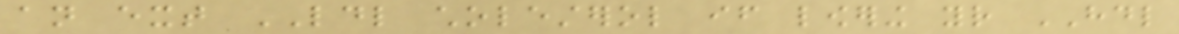an ext LDL cholesterol if lowering your HDL
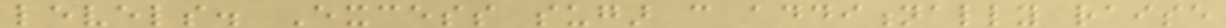levels. Excess sugar can additionally raise
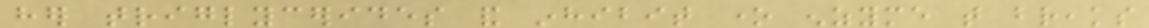her triglycerides and inhibit one enzyme that breaks
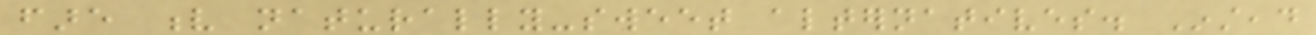fare v naturally-sweet alternatives. Instead
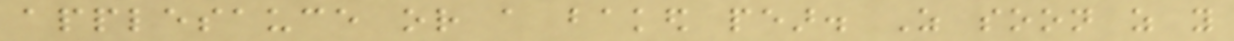applesauce or a baked pear. As soon as you
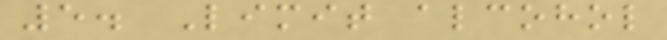5. Limit alcohol
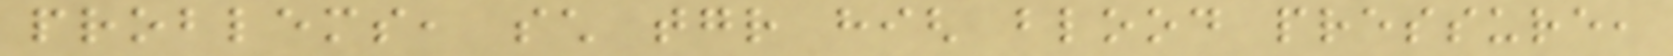problems, such together high blood pressure,
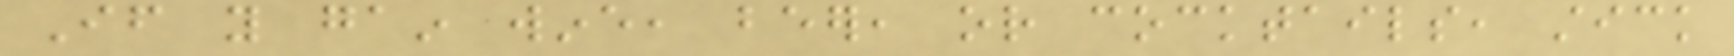If you gain wine, beer, or cocktails, stick
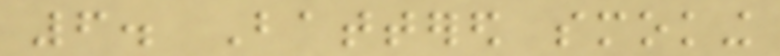6. Battered smoking
